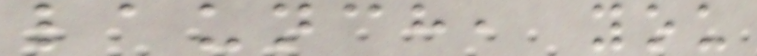launch, you
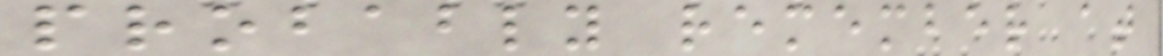probably remember at
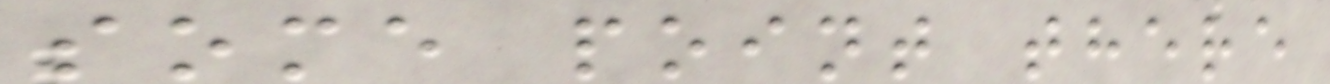some point there
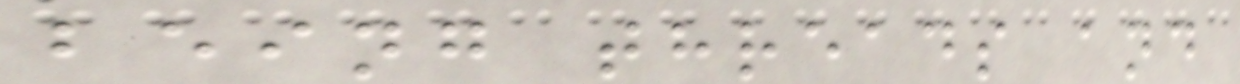being threads and
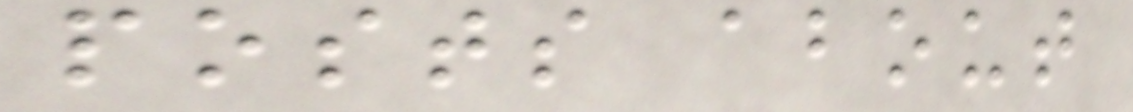posts about
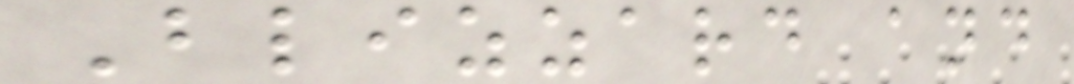Blizzard and
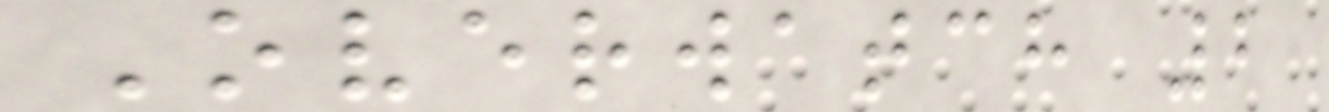Overwatch 2
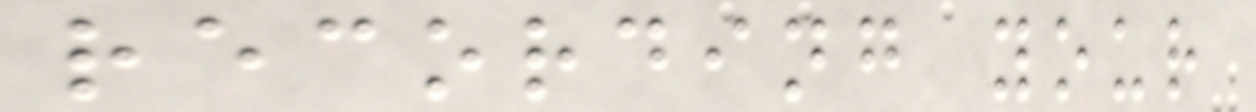recording your
